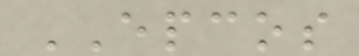EPCOS
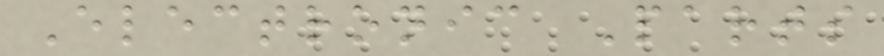Electronic Parts
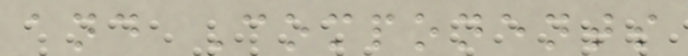and Components
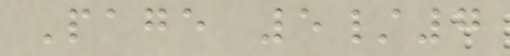Page 5/7
